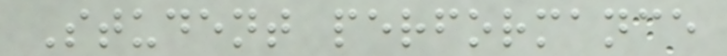Student performance
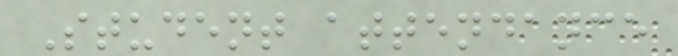Student attendance
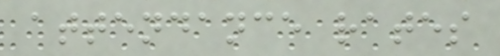attendance rates
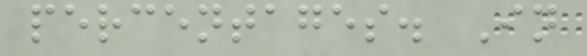percentages. In
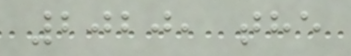2020, the
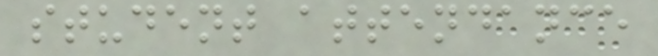student attendance
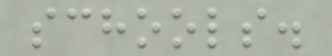schools.
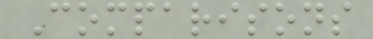Comparisons
